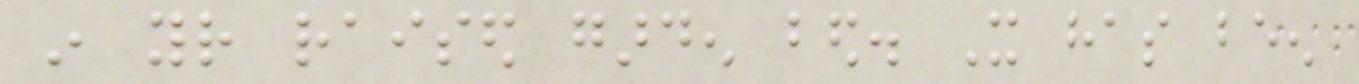in your raised garden bed. It has been
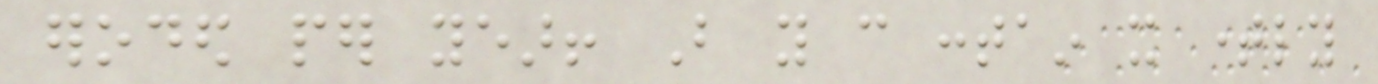eroded per year! But you can contain it timely
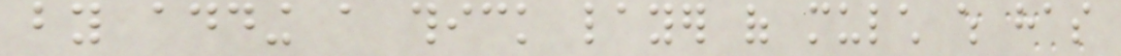by adding a thick layer of mulch which has
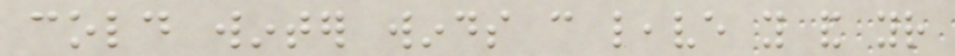cold winter winds can leave you and your
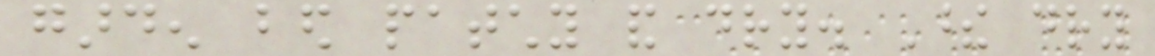garden bed patchy and dry. These dry
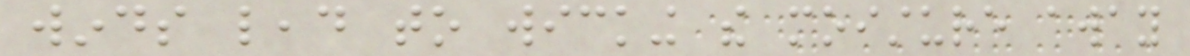winds lead to wicking the moisture away
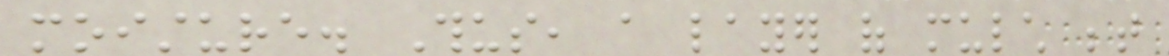moisture. Thus, a layer of mulch between
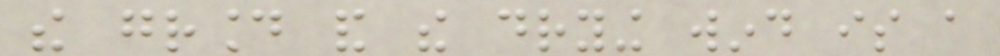the ground and the drying wind is a
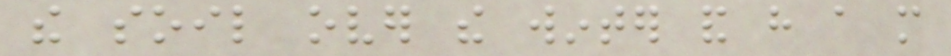the soil over the winter and have a more
